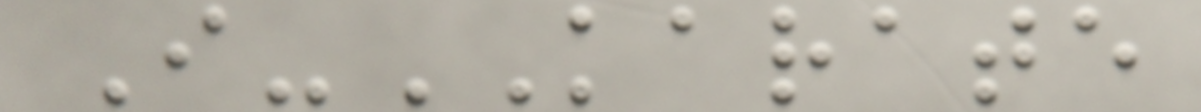I-KARATE
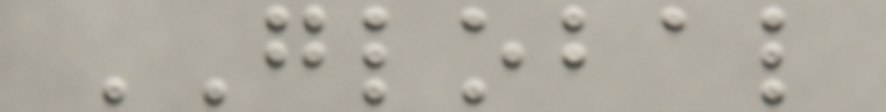GLOBAL
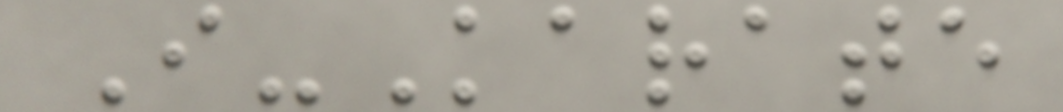I-Karate
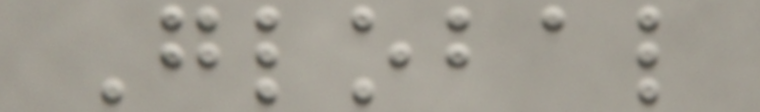Global
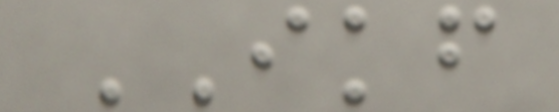IKF
